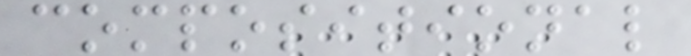compositional
